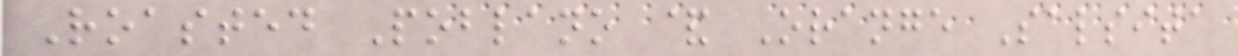Roasted Poblano & Orange Salsita
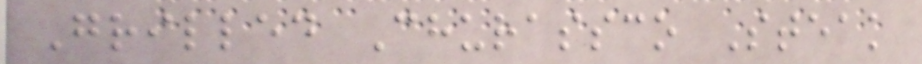Grilled Churassco Steak
